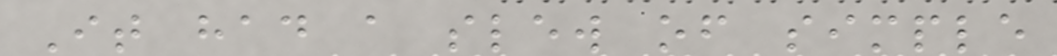It had a slew of simple
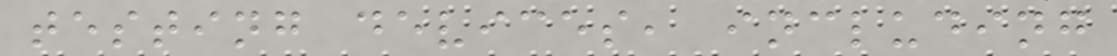testing devices, including
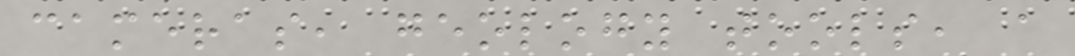cameras, geology tools, a
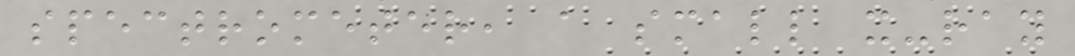spectrometer, a small x-ray
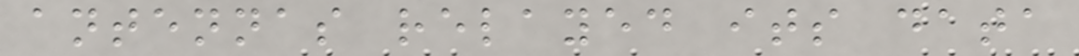antennas relayed its data
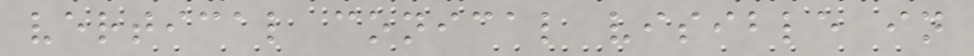vertical conical visible in
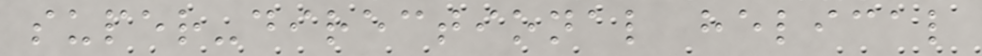super-directional helical
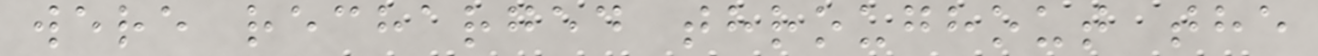were recharged throughout the
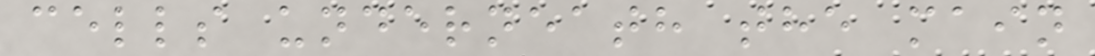cells underneath the main
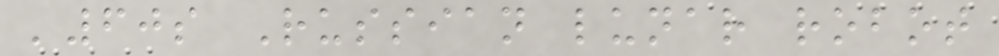'60s Russian lunar robot
